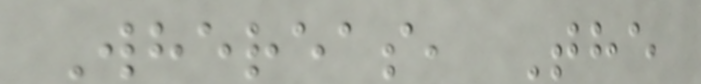Whereas, The
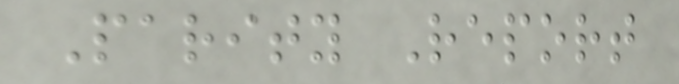Parity Report
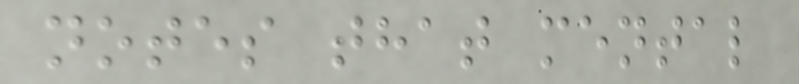notes that mental
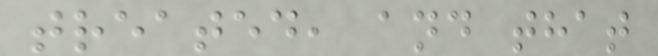treated, and that
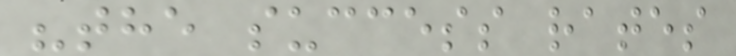"the success rates
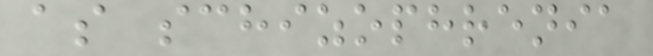as schizophrenia
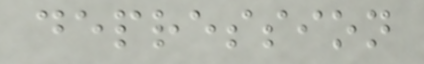depression
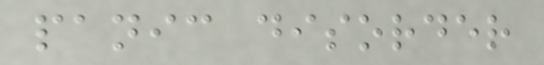panic disorder
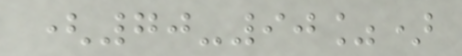(70-90%)
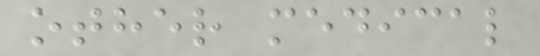other medical
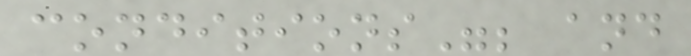conditions"; and
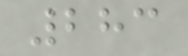283
